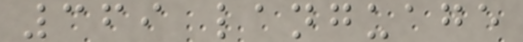369 language
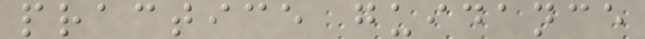practice guidance
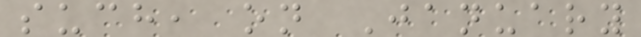such, on January
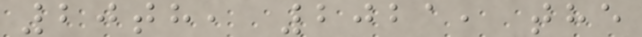20th, 2021, the
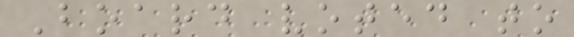Board voted to
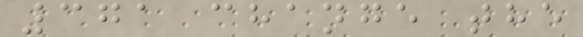371 change the
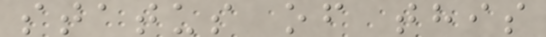status of this
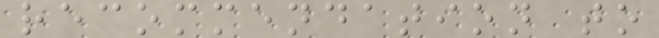recommendation to
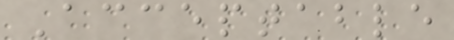Acceptable
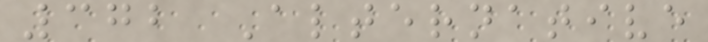372 Alternative
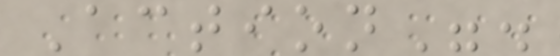Action".
